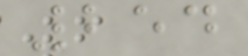254
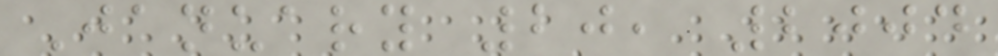January 20, 2004
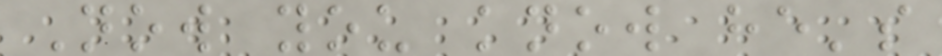Now you know he's
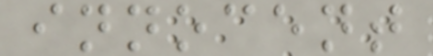innocent
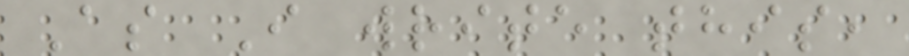As I write this,
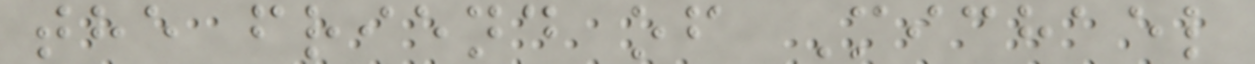the friend of Michael
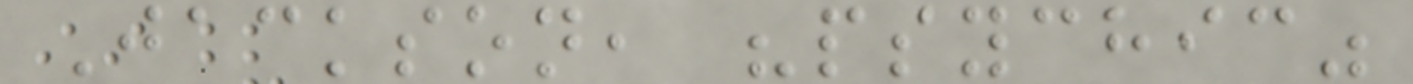Jackson, "psychic"
